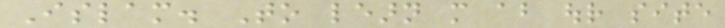Islam. To learn more about our site
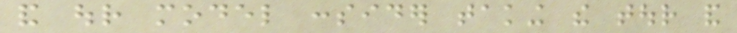and our model consider taking the tour and
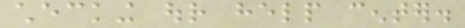checking our help center.
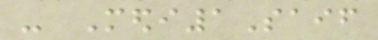- Medi1Saif
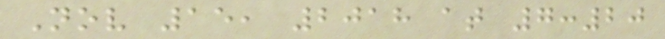Nov 15, 2018 at 7:20
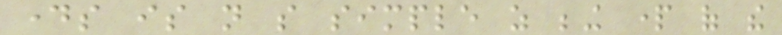days is not so simple as being part of the
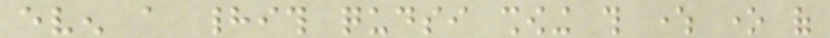even a hadith qudsi showing this where one of
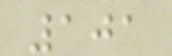101
